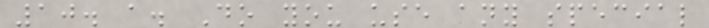10. a. Do you use any special
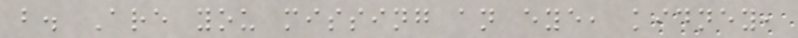b. Are you missing an eye, kidney,
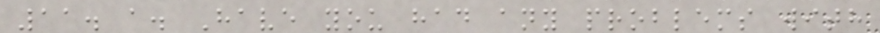11. a. Have you had any problems with
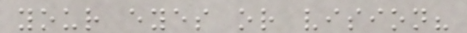your eyes or vision?
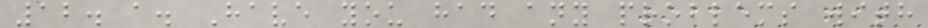12. a. Have you had any problems with
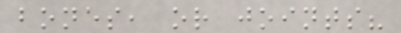bones, or joints?
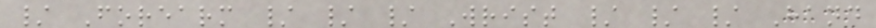/ Forearm / / / Wrist / / / Hand
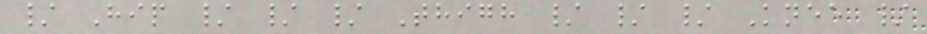/ Hip / / / Thigh / / / Knee /
